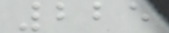225
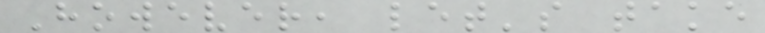However, let's take
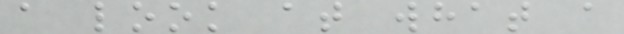a look at what a
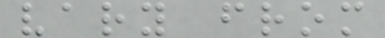vary from
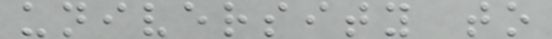university to
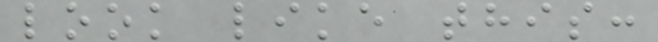look like this:
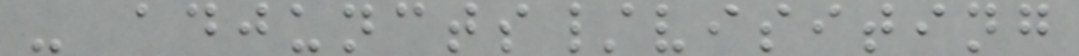- adjuncts/visiting
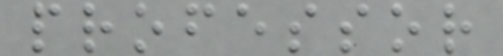professor
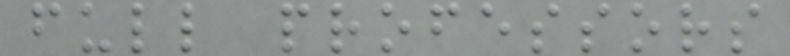full professors
